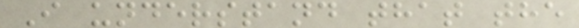I understand that the
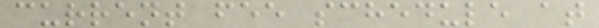current fee schedule at
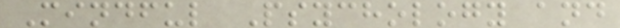Mindful Psychology and
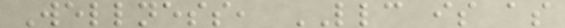Wellness, LLC is as
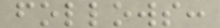follows:
